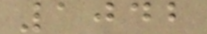1042
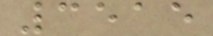3515
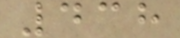438
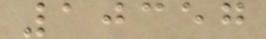10357
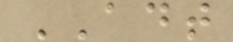ADT
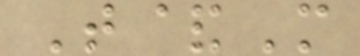T&M
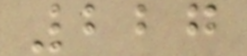227
